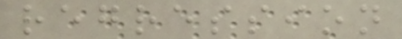regression
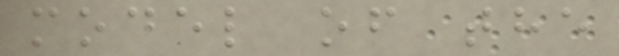model of the
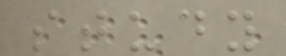study
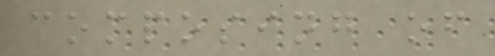composing of
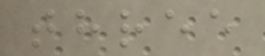three
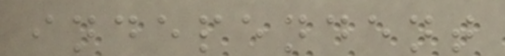independent
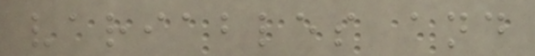variables and
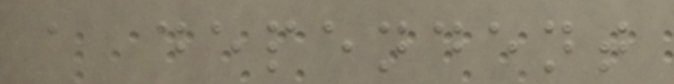a dependent
